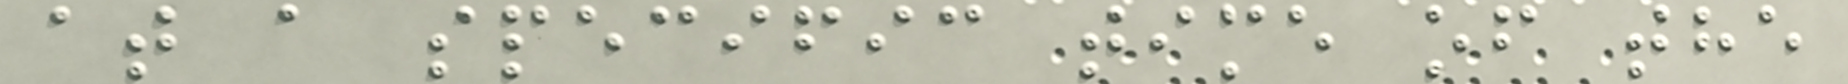at a specific time of the
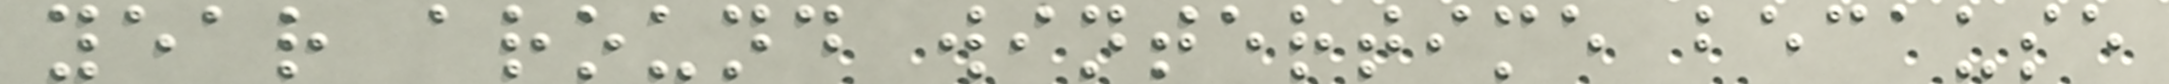year around wintertime because
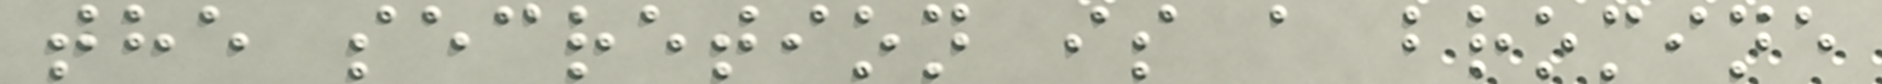the secretion is a bromine
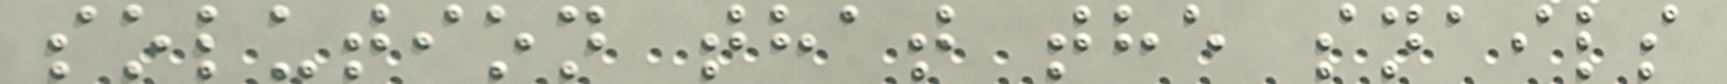solution that the snails
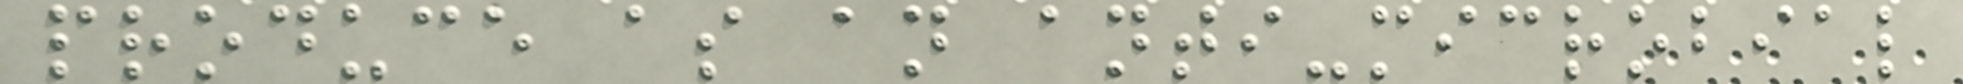produce as an anti-microbial
